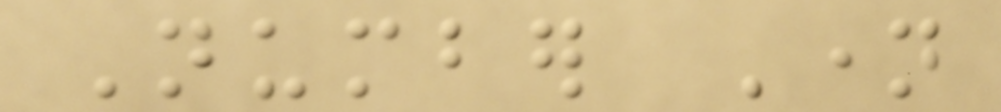Number Name
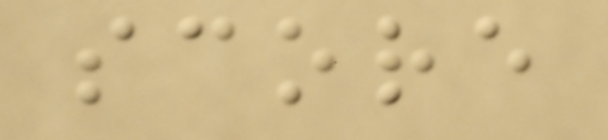score
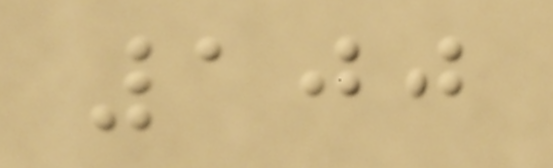100
